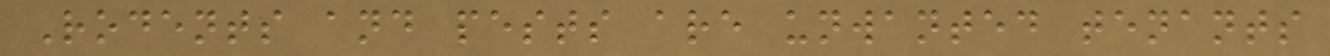Rodents and pests are unwanted tenants
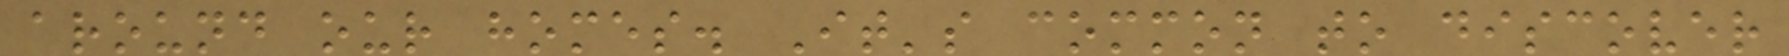around our homes. It's common to discover
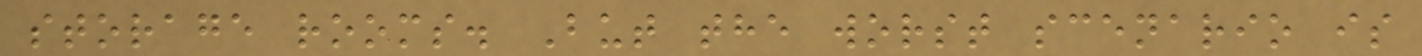storage rooms. But the worst scenario is
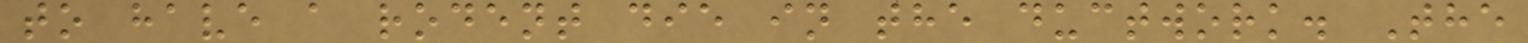to have a rodent die in the ductwork. The
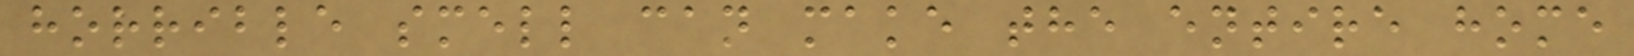horrible smell can make the entire home
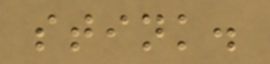stink.
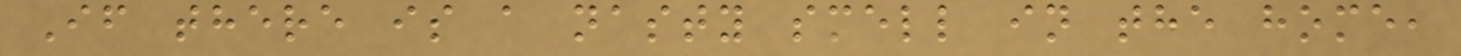If there is a nasty smell in the home,
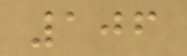106
